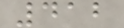412
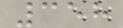358
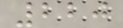220
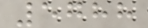5788
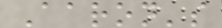Aaron's
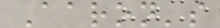Aaron's
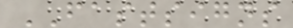FASTSIGNS
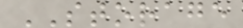STORAGE
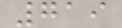719
